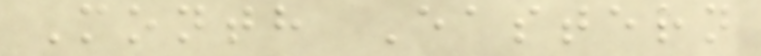Month Eastern
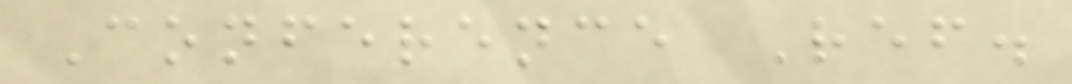Conference Ref.
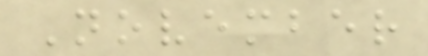November
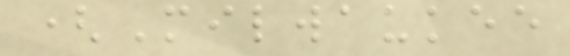(Milwaukee
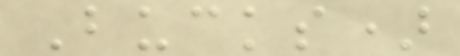Bucks)
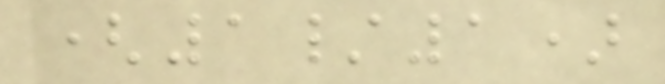(1/1)
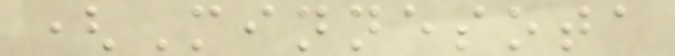(Minnesota
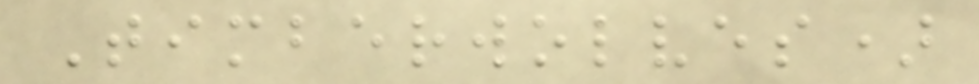Timberwolves)
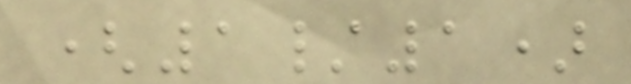(1/1)
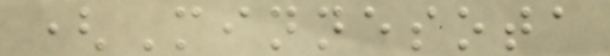(Minnesota
